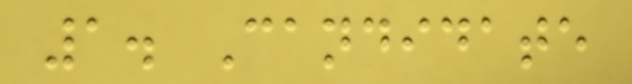1. Candidate
